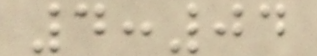4:04
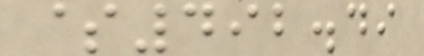$492.49
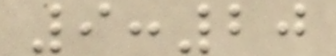9:20
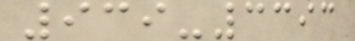939-3393
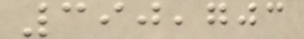390,703
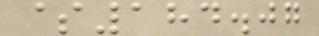$184.07
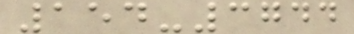154-3744
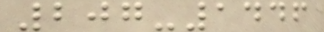207-1446
